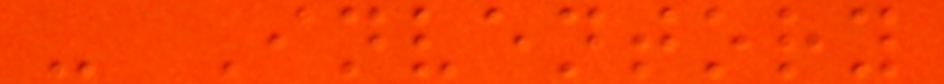- Inventory
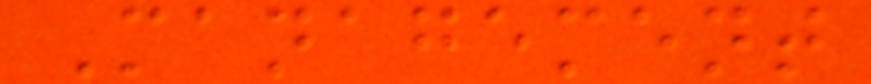Management
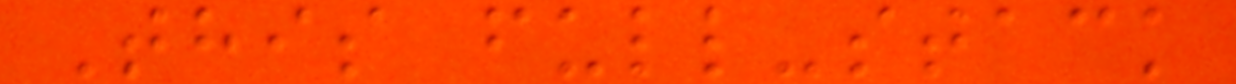This full-stack
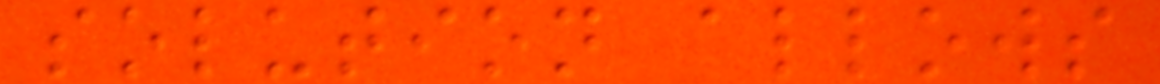solution allows
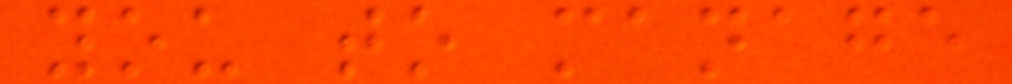you to manage
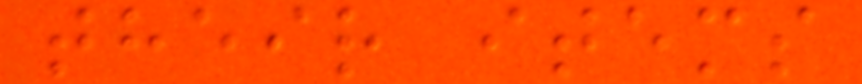their items
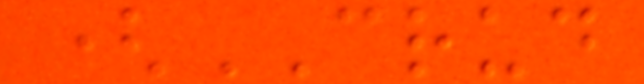(CRUD
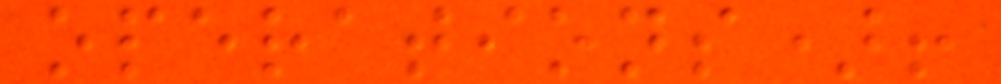operations)!
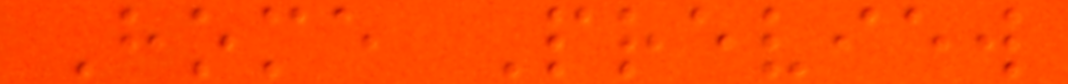Home Preview
